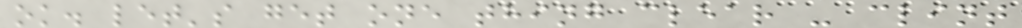ok. let's get one thing clear - clint
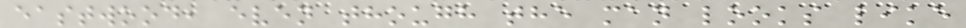eastwood, even though the man looks like
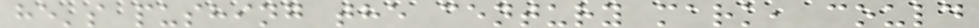he's pushing the century mark, could
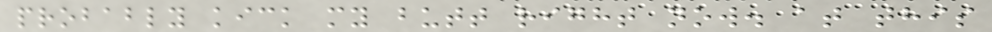probably kick my butt right now. at this
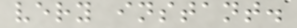very instant.
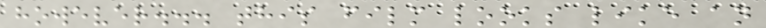however... this film looks like an
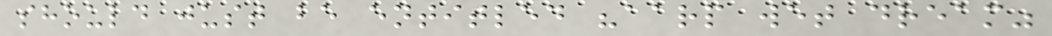should just be entitled "aarp wet dream"
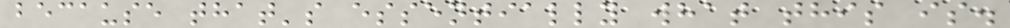because that's essentially what this is.
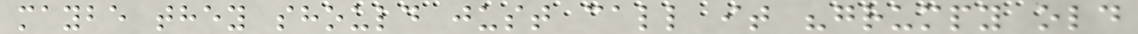maybe they should just call it "grumpy old
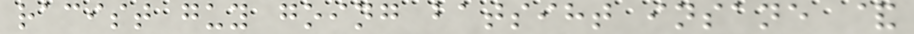racist guy going batsiht insane &
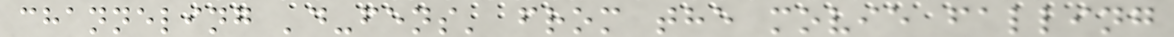channeling 'd-fens' from the movie falling
